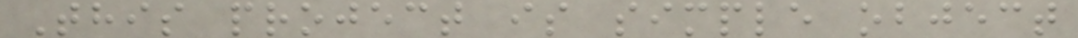This project is simple object
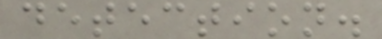detection.
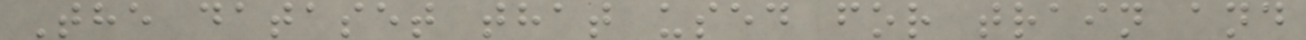The dataset that used for train and
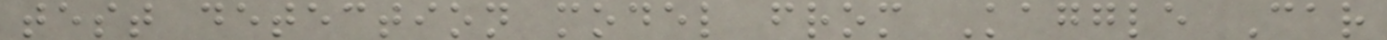test detection model from Kaggle Car
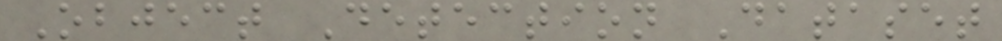Object Detection Dataset
